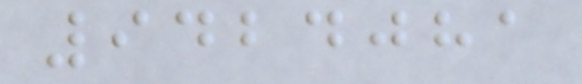9424081
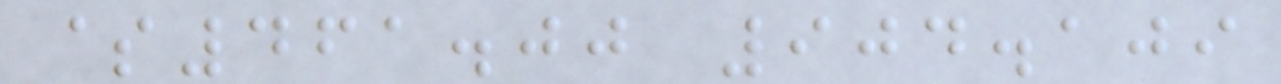$461.00 904.109
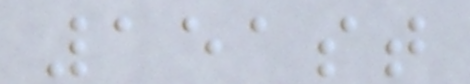151st
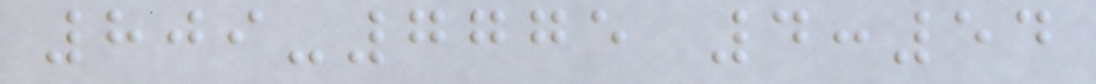809-7775 4:54
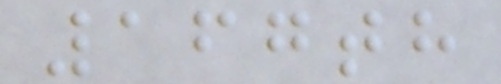167th
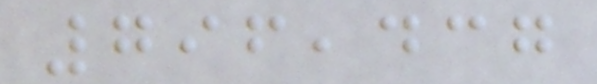796,437
